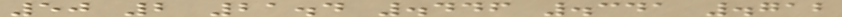50 2 21.4 .446 .341 .712
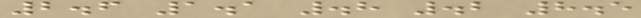2.6 1.1 .8 .2 8.5
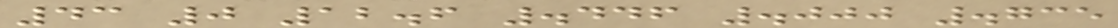43 0 12.6 .446 .000 .735
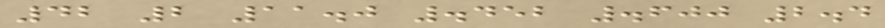42 2 11.0 .452 .600 2.4
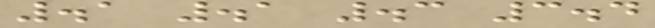.1 .1 .3 3.4
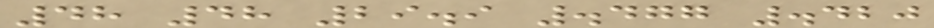48 48 29.9 .477 .420
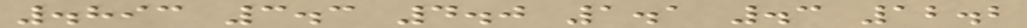.893 3.3 4.0 1.1 .3 12.2
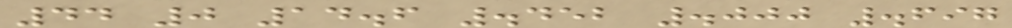44 0 14.6 .452 .000 .697
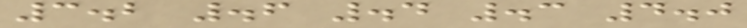3.2 .6 .4 .3 4.0
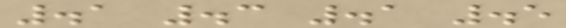.1 .3 .1 .5
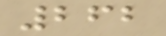262
